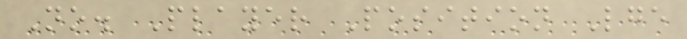No. Player Position Lge
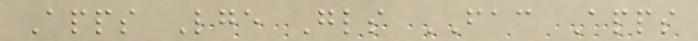Apps Lge Gls FAC Apps
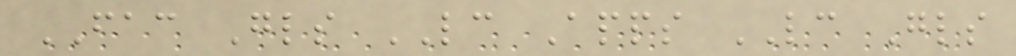FAC Gls LC Apps LC Gls
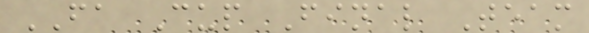FA Cup Final Team
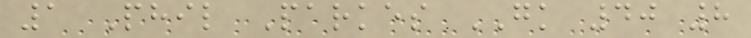1 Phil Parkes GK 40 8
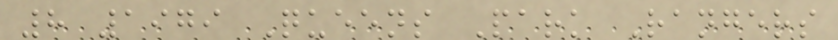8 1979 Queens Park Rangers
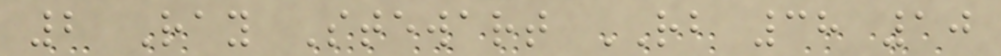2 Ray Stewart RB 38 10
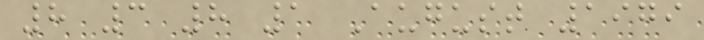8 3 8 1 August 1979
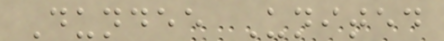Dundee United
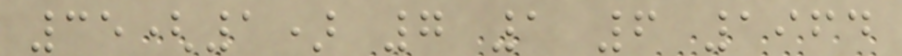35(1) 7 1 6 1964
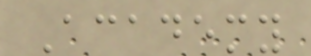Academy
